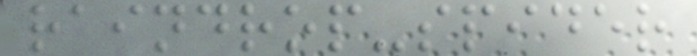raindrop-spider
